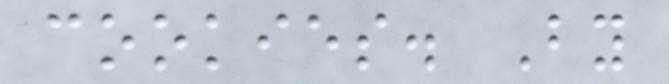cookies. By
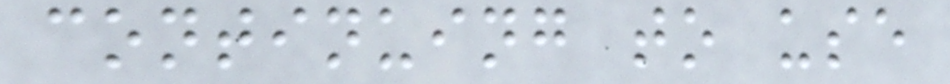continuing to use
